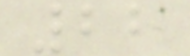22
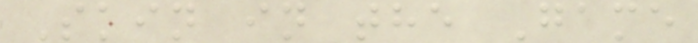Skin in the Game
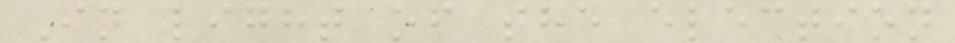In light of the election
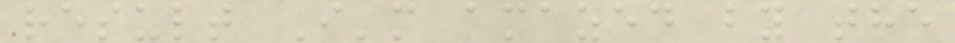result I'm amazed by the
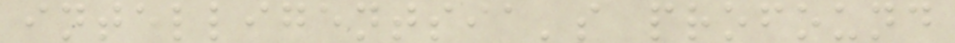intelligentsia's profound
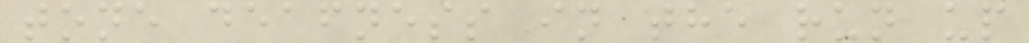tone deafness in the run up
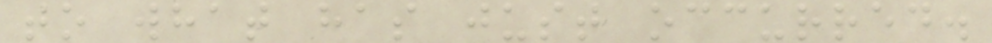to what has just occurred.
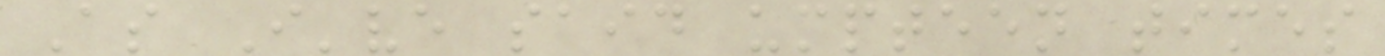As I've said umpteen times
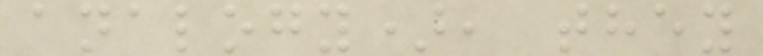analogy), they
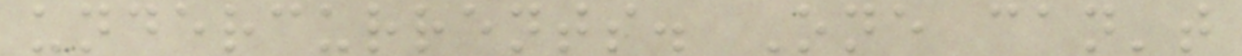undercurrents. One can't
